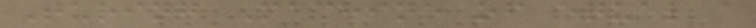Turing Machine of equal a
